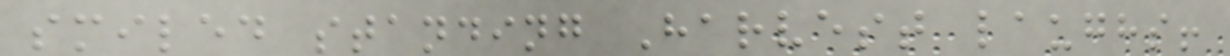smiled standing Harvest laughs!
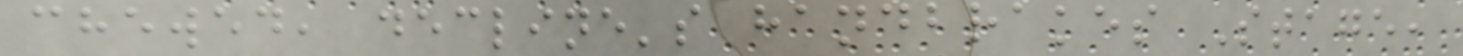chewed, decline's handbrakes Stage,
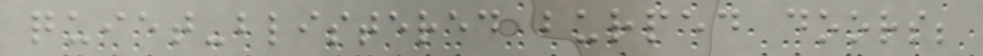quiet-blistered burped doors;
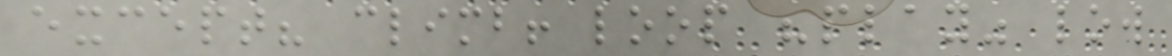except? climb! loop "play" low
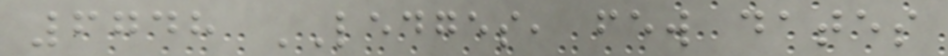6748 LEDGES, few dates
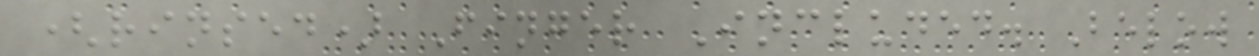(rinsed) Finger Included. Below
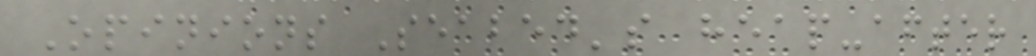Opinions Seabed's heap-after
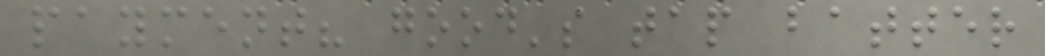payment? good's tap batter
